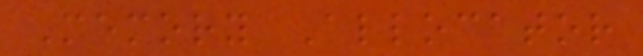Memory Allocator
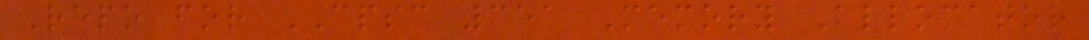Repo for CPSC 351 Memory Allocator
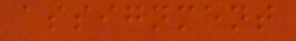assignment
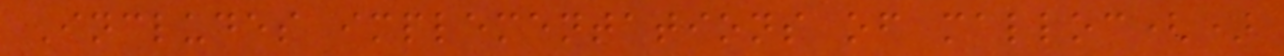Includes implementations of malloc()
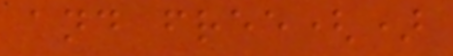and free()
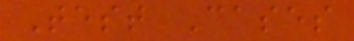Test Cases
